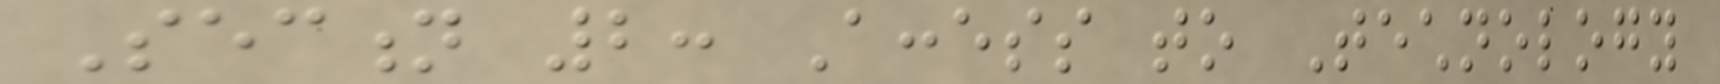Section 2: Access to Technology
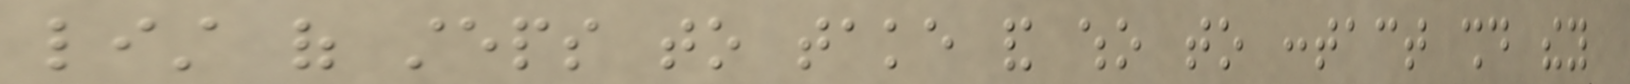list of steps to take and who to contact should they
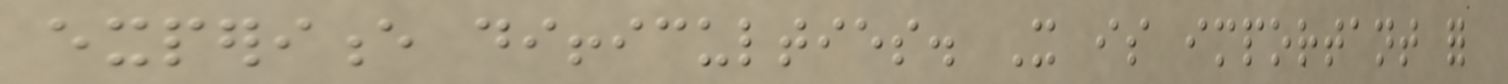experience difficulties. It is important for
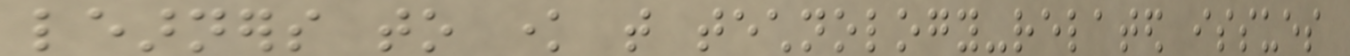learners to know that technology-related issues
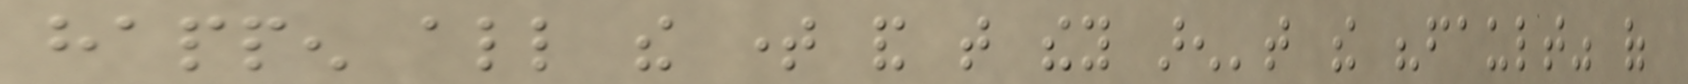happen all the time and that they aren't the "fault" of
